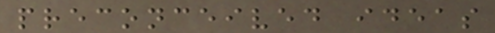preconceived ideas
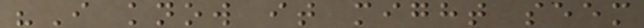"I know it might seem
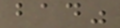bad"
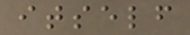itself
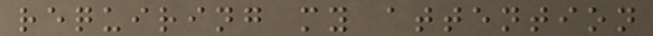requiring my attention
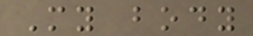My body
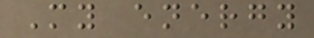My energy
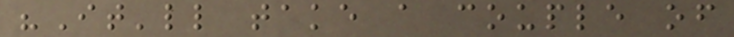"It'll take a couple of
